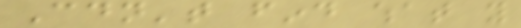Couldn't find what you
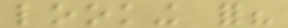looking for?
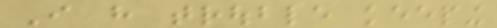I have trouble keeping
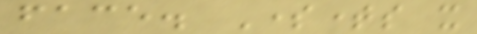face. Sometimes it
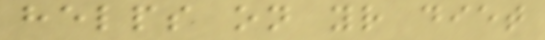helps on your diet
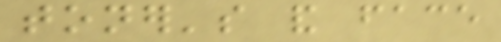toner's and face
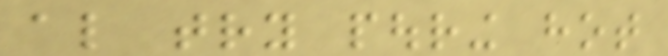also try pouring hot
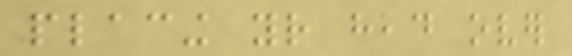placing your head over
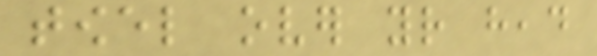towel over your head
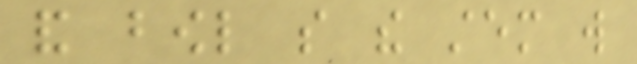and bowl so the stem will
